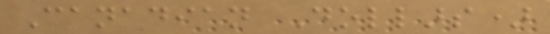Canadian Dollars)
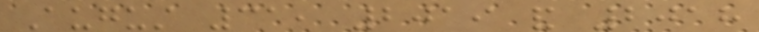August 31, 2019 and 2018
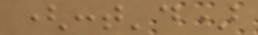(cont'd)
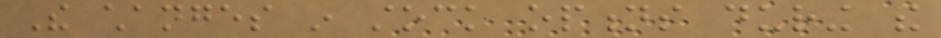The changes in stock options during the
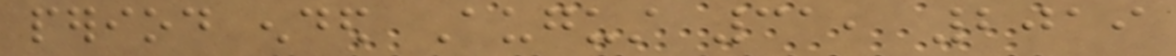period ended August 31, 2019
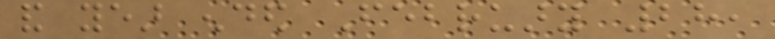and year ended February 28,
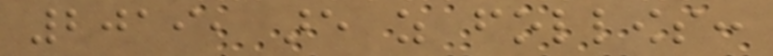2019, are as follows:
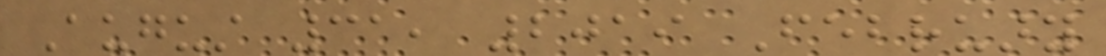August 31, 2019 February
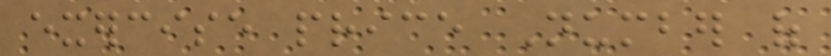exercise price Number of
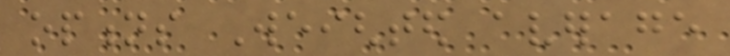options Weighted average
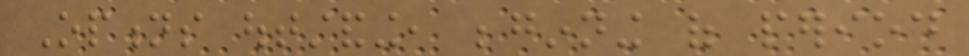Options outstanding, beginning of period
